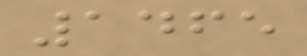1465
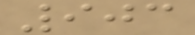903
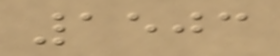1503
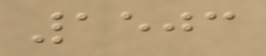1503
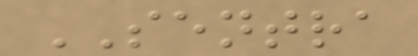SENTRA
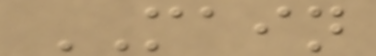MAIN
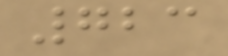723
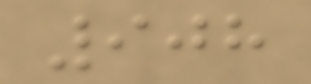908
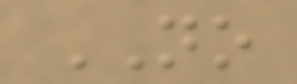NO
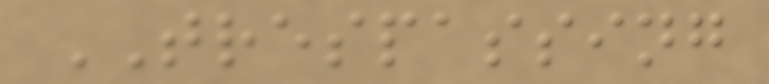TRESPASSING
